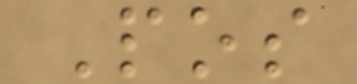Pos
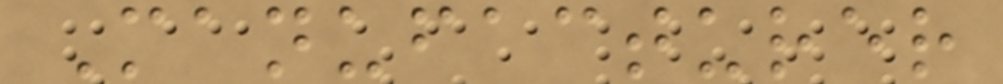Manufacturer
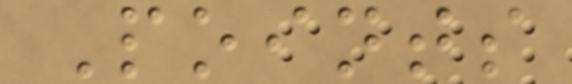Points
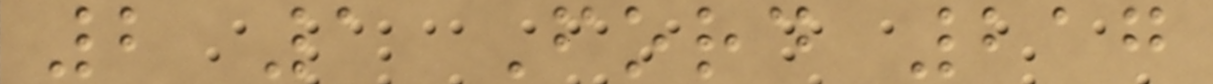2 1 Ford 217
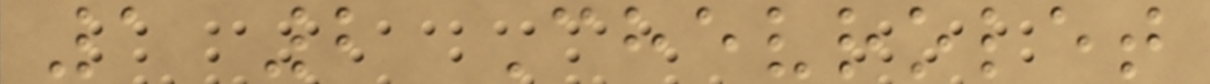1 2 Chevrolet
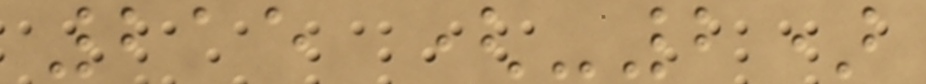215 (-2)
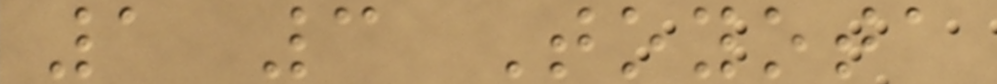1 3 Toyota
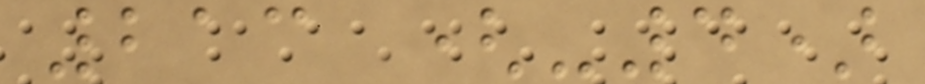213 (-4)
